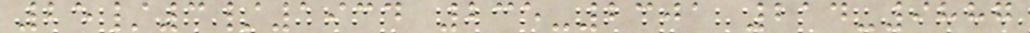25/3/1934 235-2301 214-9887
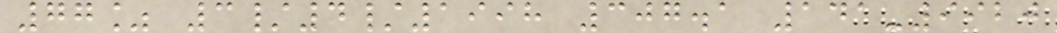77% 3/4/1998 307.1 141-9920
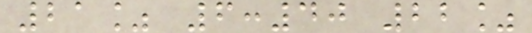21% 6:40 22%
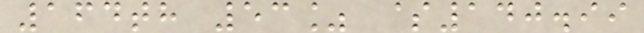164th 53% $140.99
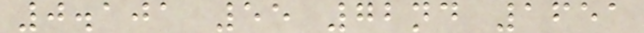0.101 55 72nd 1651
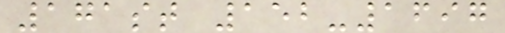171st 152-1697
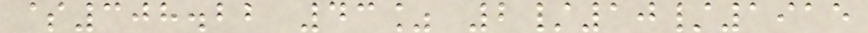$308.22 43% 2/10/1915
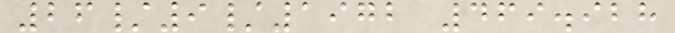26/9/1972 469.928
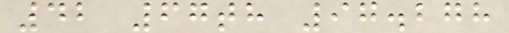42 67th 97.278
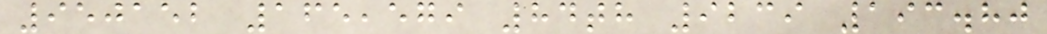950152 165,579 84th 9239 193.80
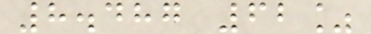8.487 62%
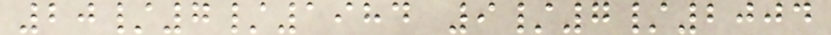20/7/1984 9/7/2004
